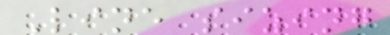Line sizing
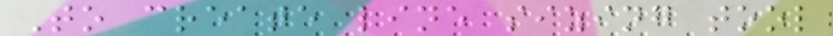To create line sizing tool
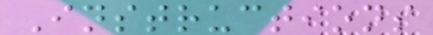Instructions
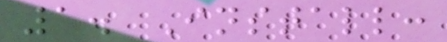1. Install:
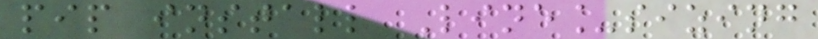pip install Line_sizing
